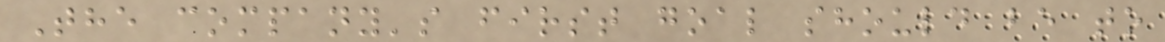The company's first goal should be to
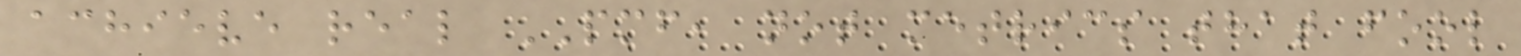achieve real PMF, not metrics that fool
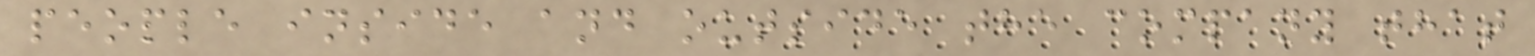people inside and outside the company that
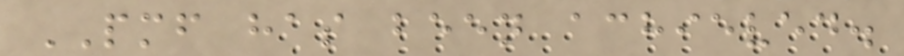PMF has been achieved.
